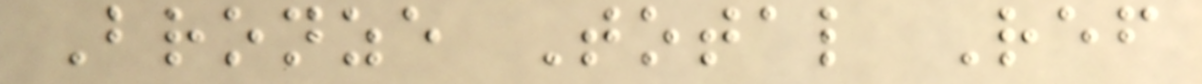Bronze Total Ref
